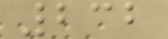232
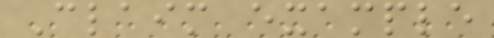Claim example
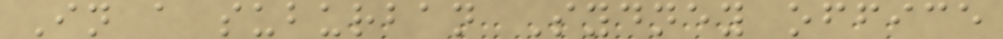In a suburban Sydney office
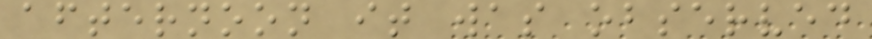afternoon it was observed
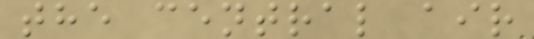the central air
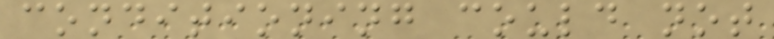conditioning could not
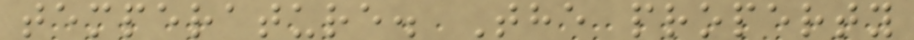temperature. The property
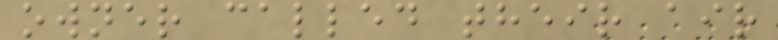owner called their air
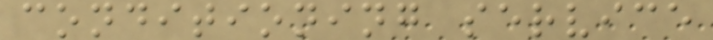conditioning service
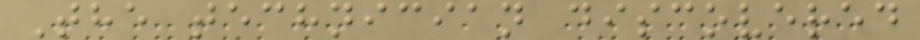The technician discovered
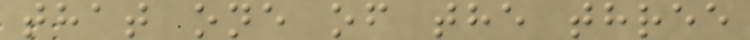that one of the three
